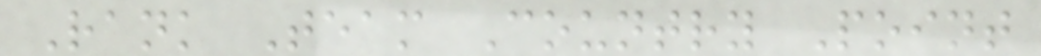Rank Team Country Point
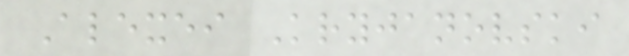Alexei Kryjanovski
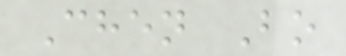Chen Bo
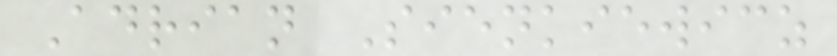Adrian Sienkiewicz
